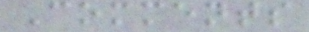Comments
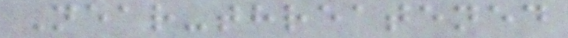Near-threatened
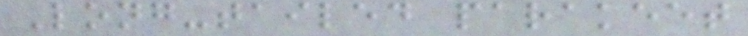Long-tailed parakeet
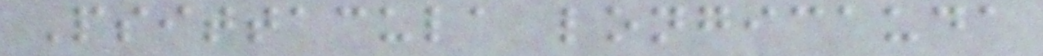Psittacula longicauda
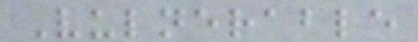Vulnerable
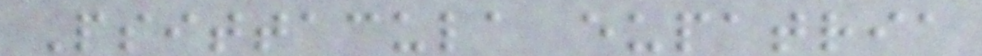Psittacula eupatria
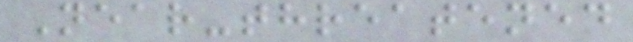Near-threatened
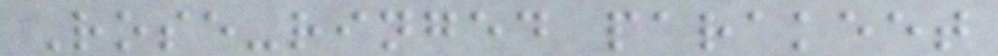Rose-ringed parakeet
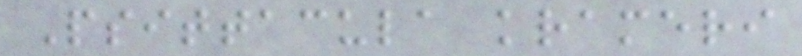Psittacula krameri
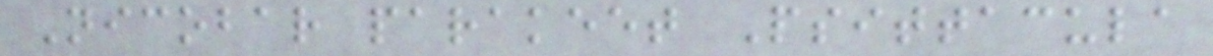Nicobar parakeet Psittacula
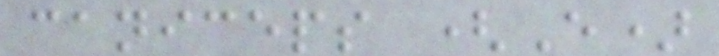caniceps (E)
